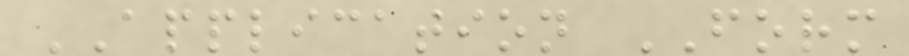APPLICATION FORM
